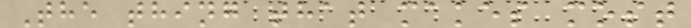The thing that makes most
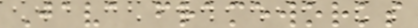Java frameworks
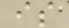is
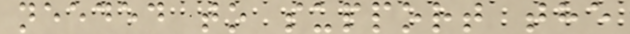needed to support the
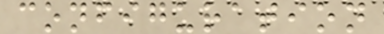configuration
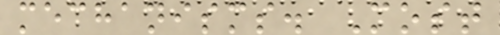mechanisms. Most
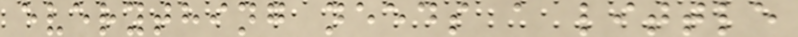everything needs a little
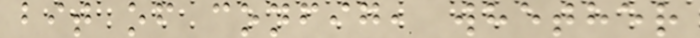bit of config, whether
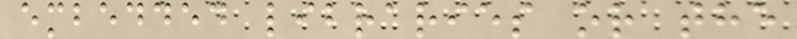embedded libraries or the
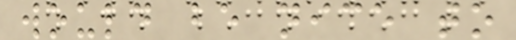would be nice to
